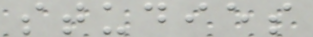studies
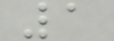1
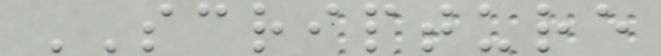SCRIPTURE
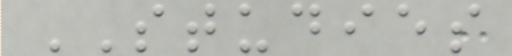STUDIES
